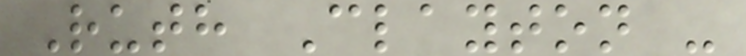Ruth Clayton -
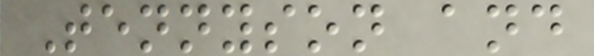Tennyson and
